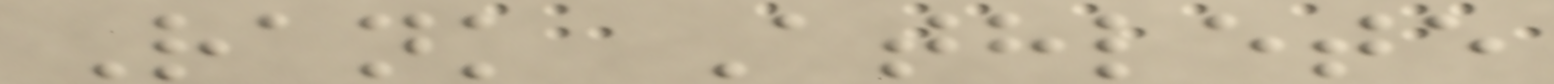Rank Athlete
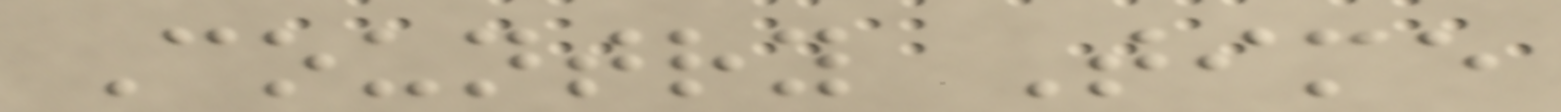Country Time
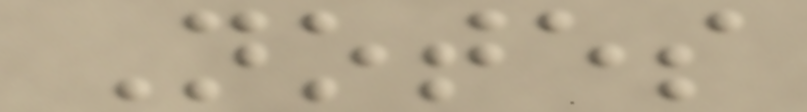Notes
